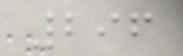296
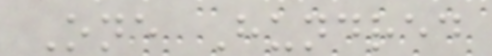One Hundred
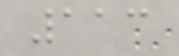113
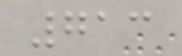713
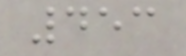453
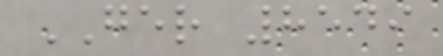GER 8549
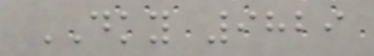DKY 9829
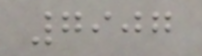7907
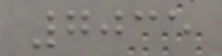7035
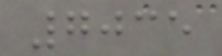7035
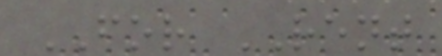FOR RENT
